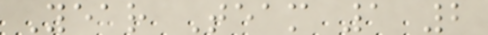Year Team 1 2
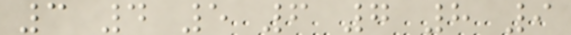3 4 5 6 7 8 9
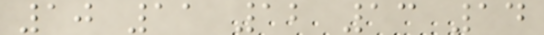10 11 12 13 14
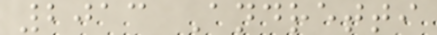2013 Andretti
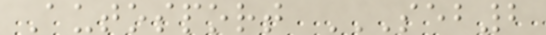Autosport SEB2
